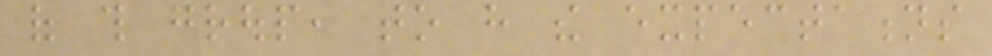of this group, to have the expectations
